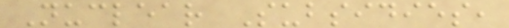Nuclear Subsidies,
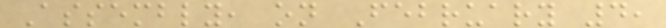Assembly, on February 4,
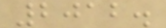2012.
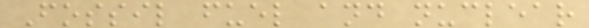Fossil fuel and nuclear
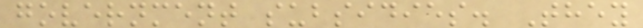government subsidies. They
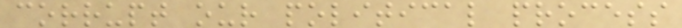corrupt our political process
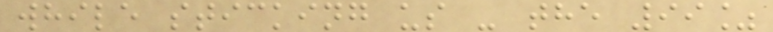while sticking us - the 99%
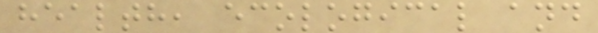health, ecological and
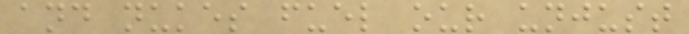and nukes fuel our unjust
